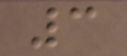3
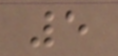5
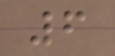6
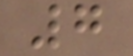7
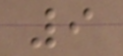9
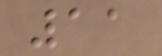11
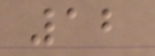12
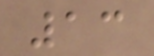13
